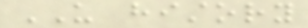US history
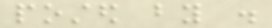posted by .
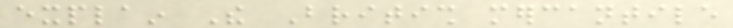explain The British mercantile
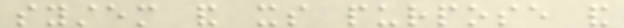system and its purpose and
